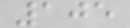105
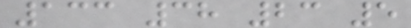133 38 23 5
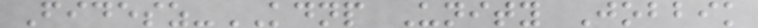Fidesz-KDNP Unity Jobbik
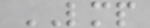LMP
